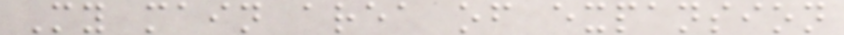My main area of expansion
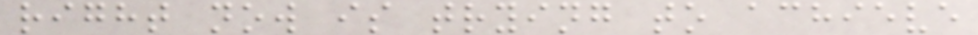right now is trying to achieve
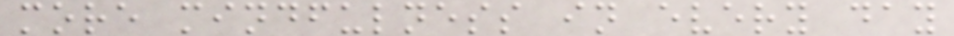more mindfulness in every day
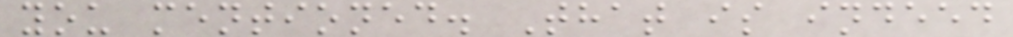you mentioned. That is indeed
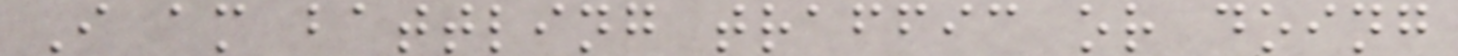I am battling traffic or doing
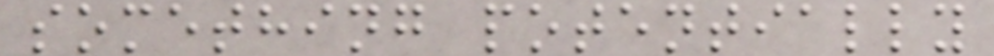something potentially
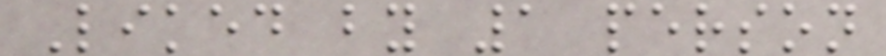Liked by 1 person
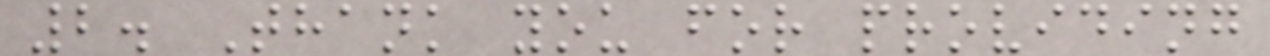2. Thank you for providing
